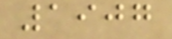1907
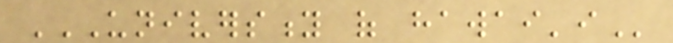UNIVERSITY OF HAWAI'I
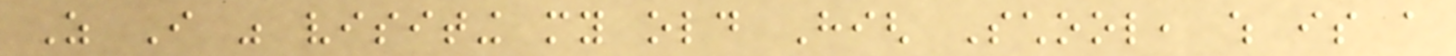As I was visiting my old High School, which is a
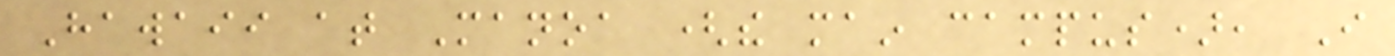Hawaii at Manoa (the main campus), I
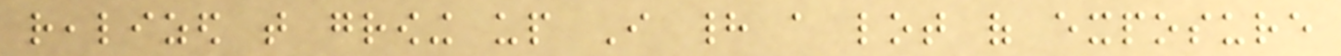realized that growing up I had a lot of exposure
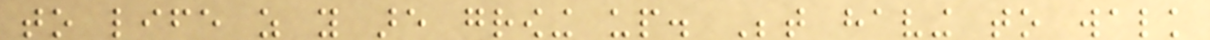to life as you are growing up. Between having to walk
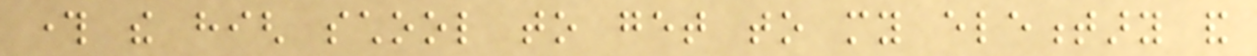through the high school to get to my elementary and
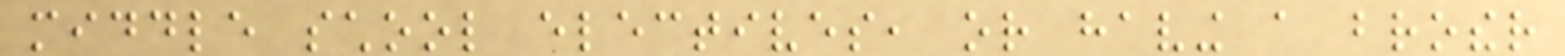middle school electives, or having a brother
